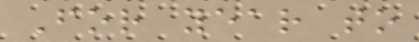For year to
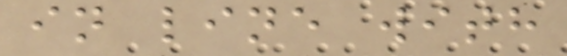in line with
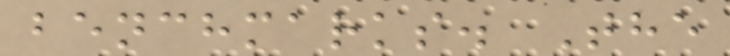benchmarks. The
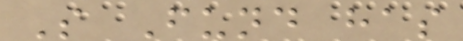S Fund has
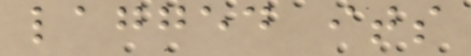lagged its
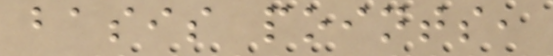basis points,
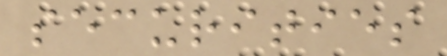securities
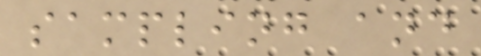sampling and
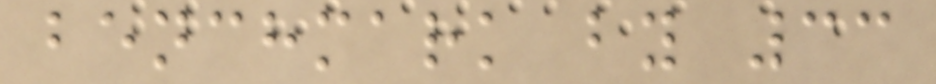benchmark by 33
